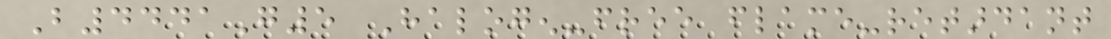B4441G5 Halogen-free flame-retardant
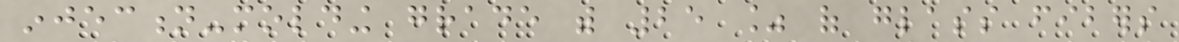injection-molding grade with 25 % of glass fibers
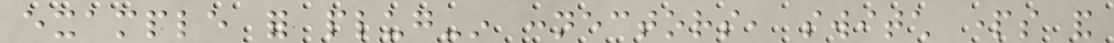example for plug-in connectors, switch parts and
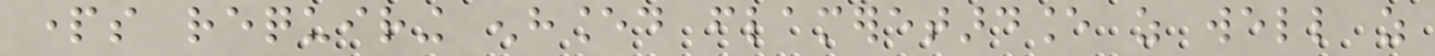parts requiring enhanced flameretardance as well as
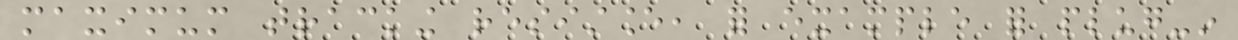maximum tracking resistance, for example for plug-in
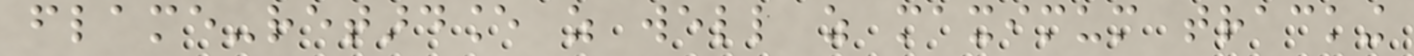flame-retardance as well as maximum tracking
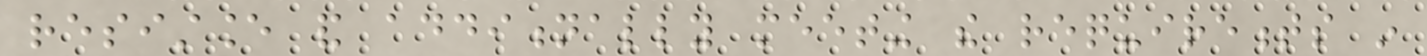resistance and additionally meeting the requirements in
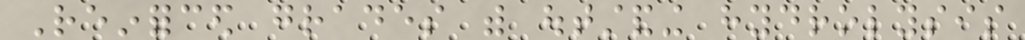Reinforced grades with outstanding hydrolysis
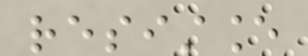resistance
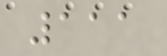111
